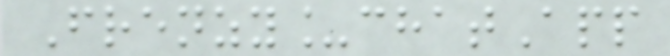Frenzy_chatApp
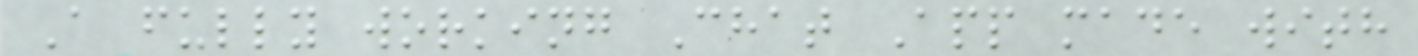A fully working Chat App made with
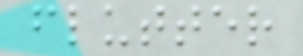flutter
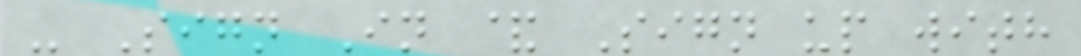- Sign In & Sign up with
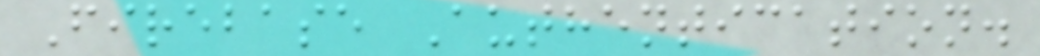Firebase Authentication.
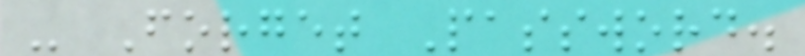- Forget Password.
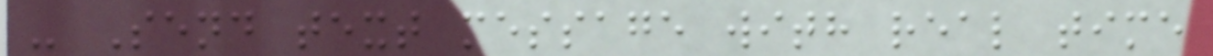- Send text message with real time
